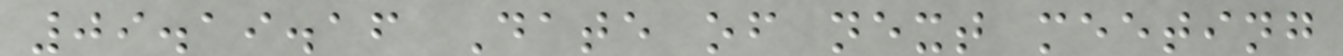09.19.16 Date of next meeting
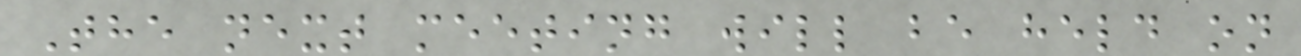The next meeting will be held on
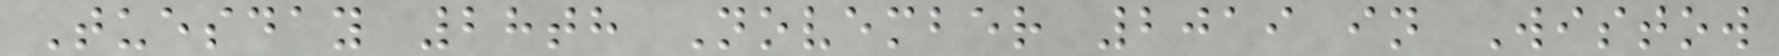Tuesday 28th November 2019 in Wistow
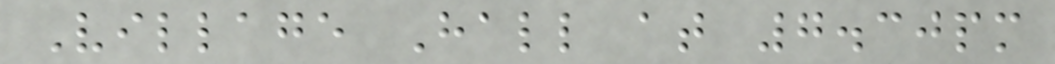Village Hall at 7.30pm
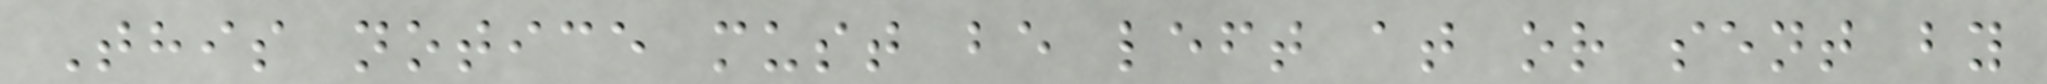This notice must be left at or sent by
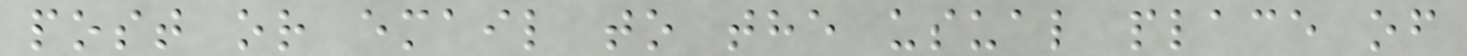post or email to the usual place of
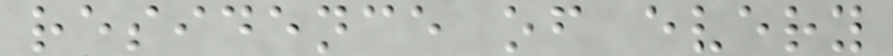residence of every
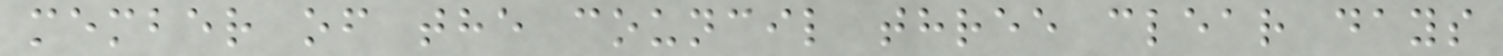member of the council three clear days
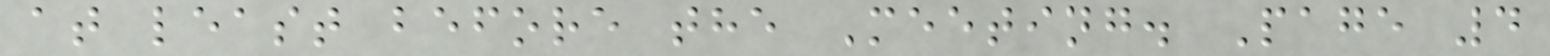at least before the Meeting. Page 4
